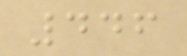446
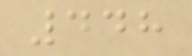448
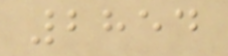2854
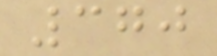370
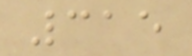315
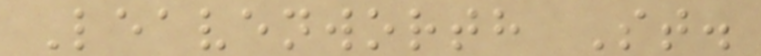Leavenworth St.
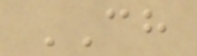CH
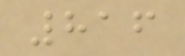816
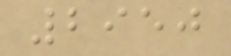2950
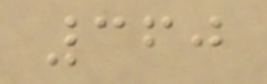360
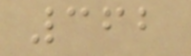362
